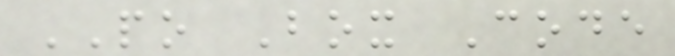PO Box Code
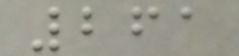261
